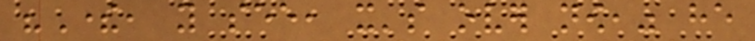"There, you see, it's over now," he
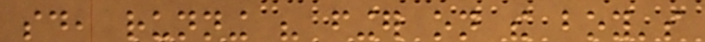said, running his finger on the boy's
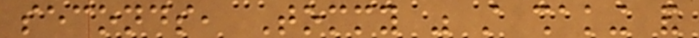seconds, Tommy was still shaking and
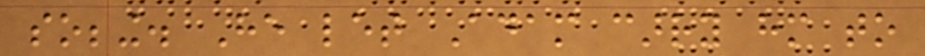sobbing. He let Adam carry him to
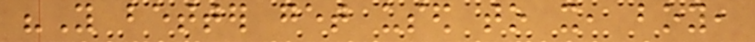"You better get used to it, boy,
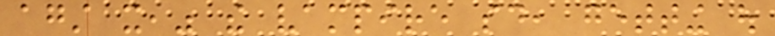against it," the vampire said, getting out
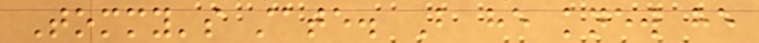Tommy's state. But he knew he
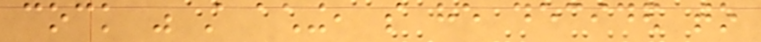cock was still aching, so he decided to
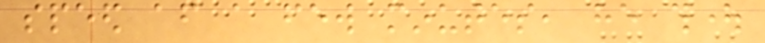speed after a few minutes, he thought
